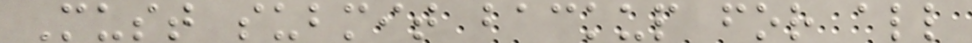Must submit backup for all
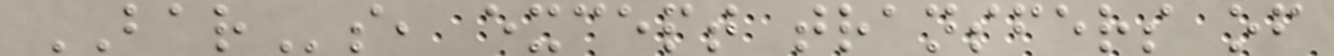BARs, except transfers of
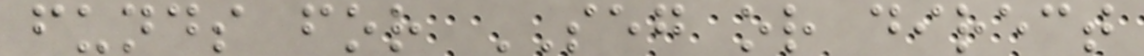funds for SEG or direct
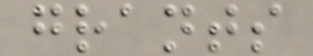grants
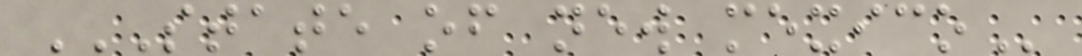STATE OF NEW MEXICO
